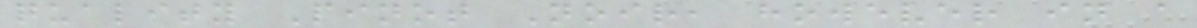quality Pinot Noir, however in a
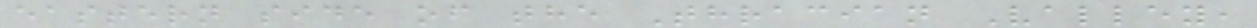eastern side of the Thracian Valley,
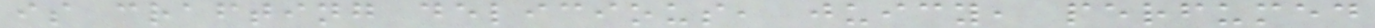is crafting delicious, juicy, perfumed
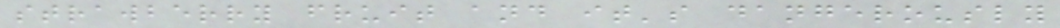strawberry fruit and it's dangerously
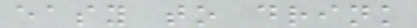easy to drink
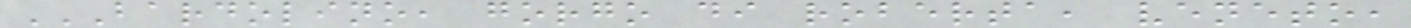BARDOLINO, GORGO DI ROBERTA, VENETO,
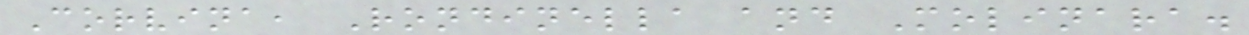Corvina, Rondinella and Molinara.
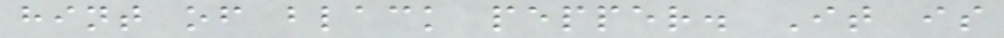hint of black pepper. It is
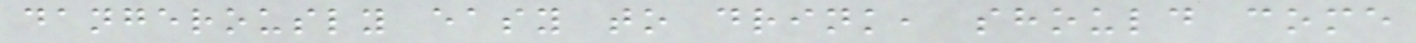dangerously easy to drink, should come
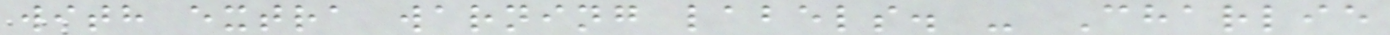with extra warning labels. - Charlie
